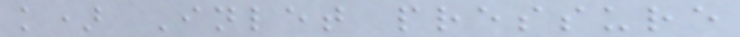k) Inlet pressure
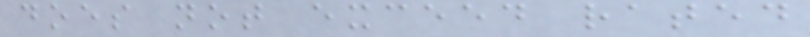does not exceed rated
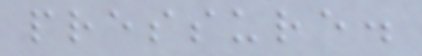pressure.
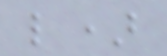l)
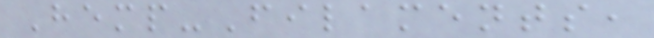Hemp-Filaments,
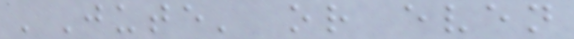'Jute' or even
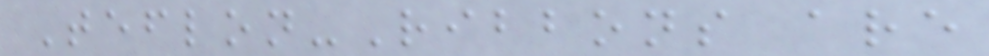Teflon-Ribbons are
